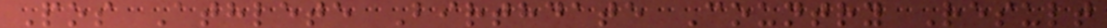Pos Athlete Birthdate Country Result
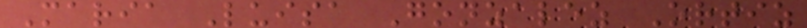Maria Luisa Gonzalez Ortiz
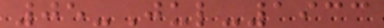05-Jul-1933
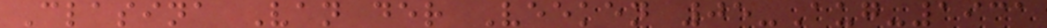Clasina Van der Veeken 05-Aug-1931
